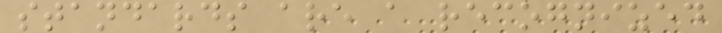standards are a recognized
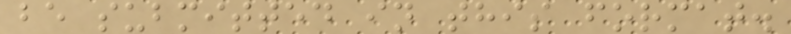be submitted in this format.
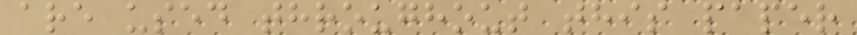are used throughout this paper
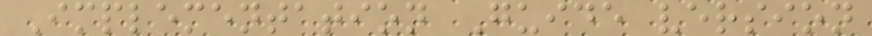Implementation Guide version
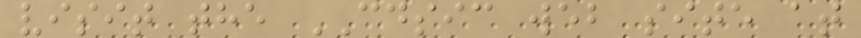visit the CDSIC web site at
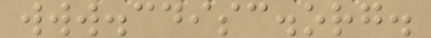www.cdisc.org.
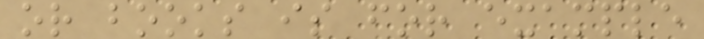or books is for example
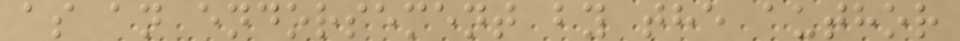as an endorsement by the author
